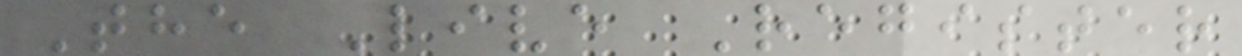The Live Register
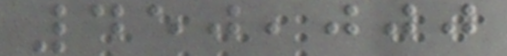450,000
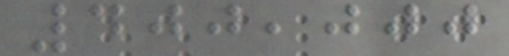400,000
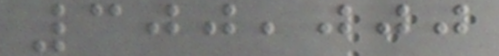300,000
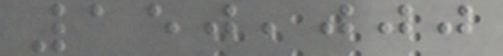150,000
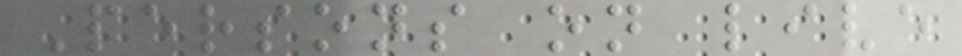Persons on live
